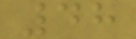48
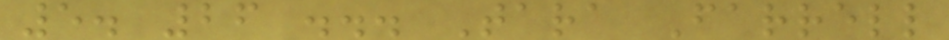5. 26 ... Tara Farrell
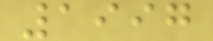1997
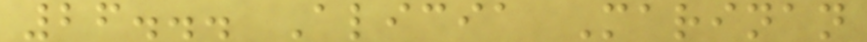26... Alicia Marinan
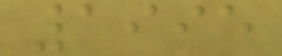1995
